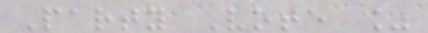Party Vote %
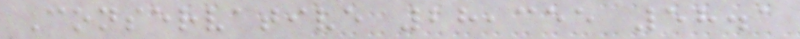Conservative 28,355 58.1
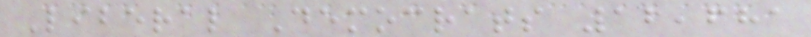Liberal Democrats 12,681
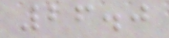26.0
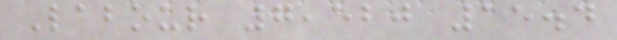Labour 7,520 15.4
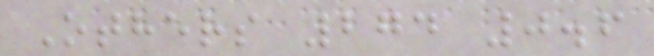Others 274 0.6
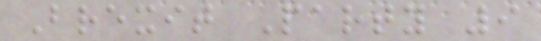Brexit Party 9
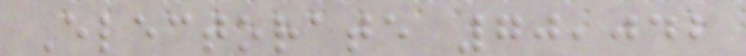Electorate 70,042
